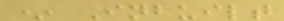* Inbuilt
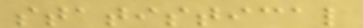statistical
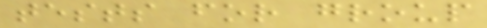tests for group
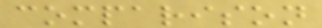comparison
